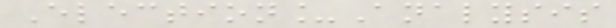Election_Analysis
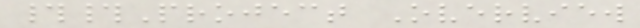##Project Overview
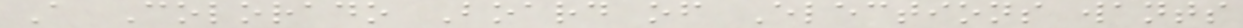A Colorado Board of Elections wants
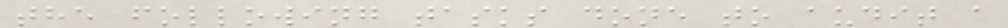the following tasks done to audit a
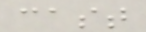cast
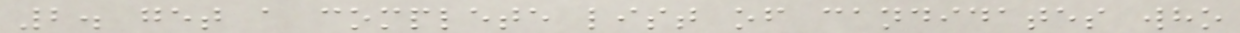2. get a complete list of candidates who
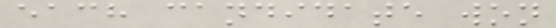each candidate won
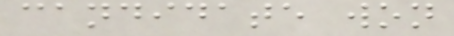candidate won
